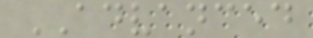ADVANCED
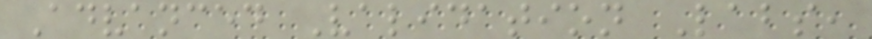Advanced Validation Labs,
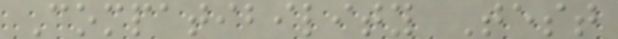Compatibility Test
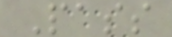Pass
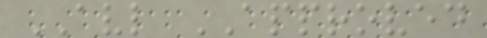AVL APPROVED
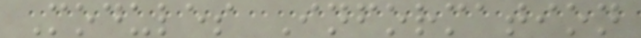Modules Information
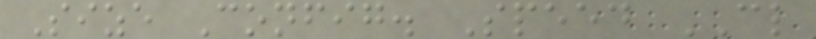Size Config. Speed CL
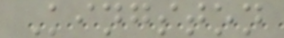Kingston
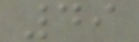49
